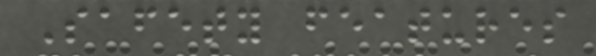Safety features
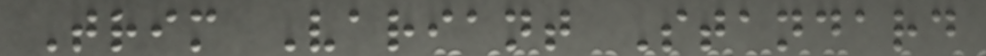Trim Variant Standard
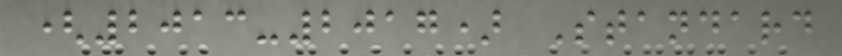(2013-2017) Standard
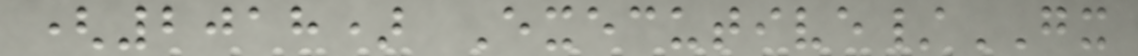(2018) Executive/GX
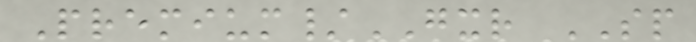Premium/GXR SP
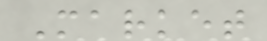Market
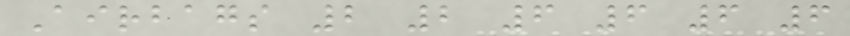Airbags 2 2 6 6 6 6
